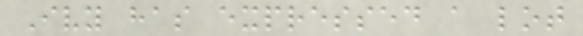Ivy has expressed a lot
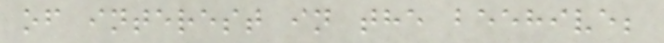of interest in the beehive;
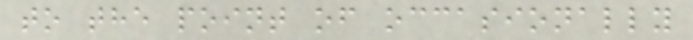to the point of occasionally
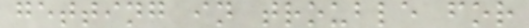getting in trouble for
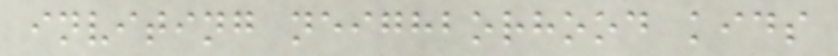inviting neighborhood kids
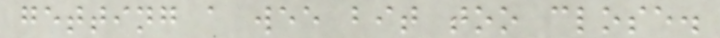getting a wee bit too close.
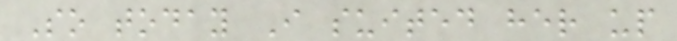So today I suited her up
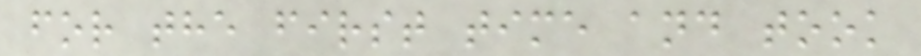for the first time and took
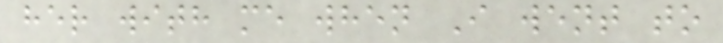her with me when I went to
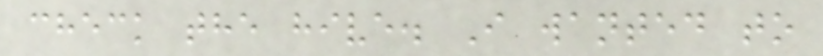check the hive. I wanted to
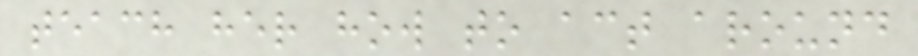teach her how to act around
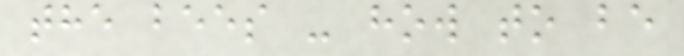the bees - how to be
